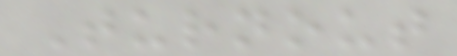Turnout
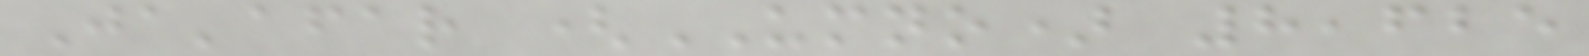Ja'afar (UMNO) 8,625
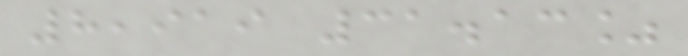8,919 31.13%
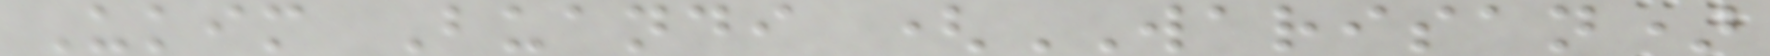Ukim Buandi (WARISAN)
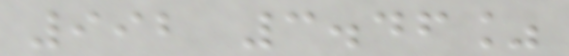992 3.46%
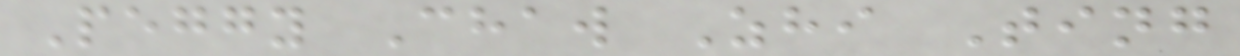Peggy Chaw Zhi Ting
